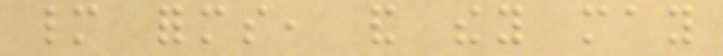many forms, and they may
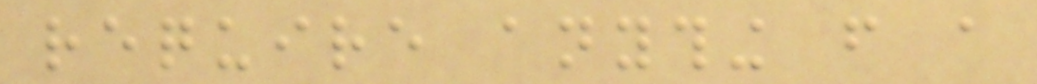require anything from a
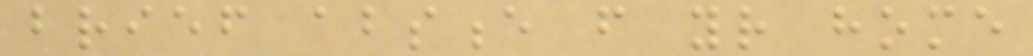brief absence from your home
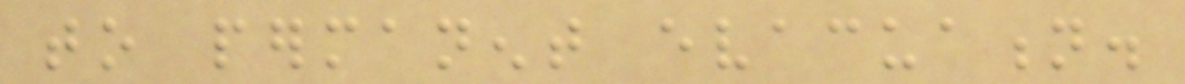to permanent evacuation.
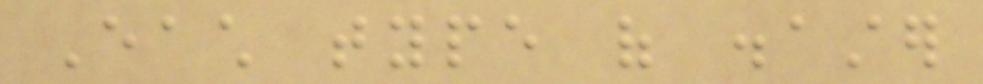Each type of disaster
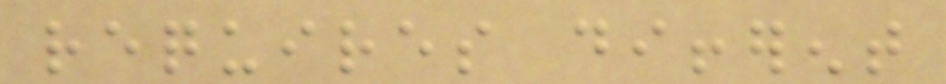requires different
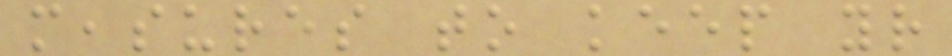measures to keep your
